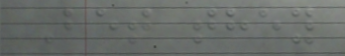Bet they
